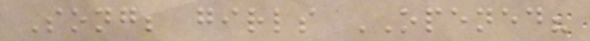Song; girls OPENED?
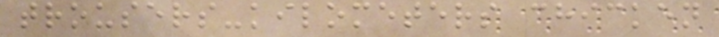trousers-kilometers chicken
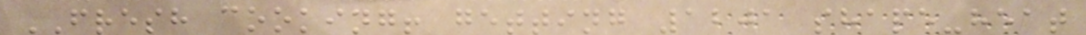FRESH cooking! getting 1201 shape-heat
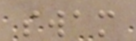swam
